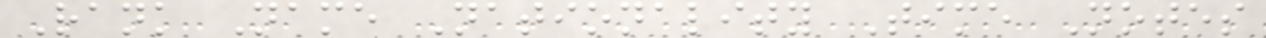Rank Name Nationality Time Notes
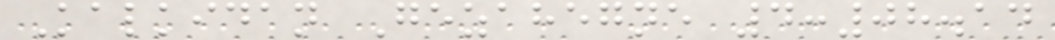Kalkidan Gezahegne 4:08.14
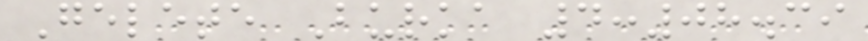Gelete Burka 4:08.39
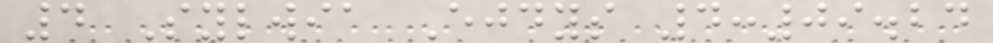4 Sylwia Ejdys 4:09.24
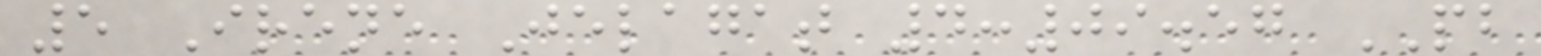5 Irene Jelagat 4:09.57 PB
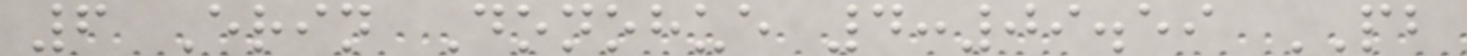6 Erin Donohue 4:09.59 PB
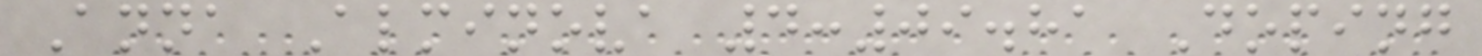Anna Alminova 4:09.81 Doping
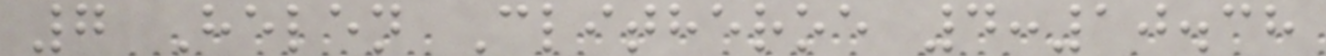7 Helen Clitheroe 4:10.38
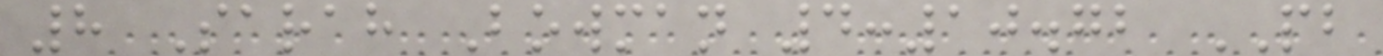8 Sarah Bowman 4:10.72 PB
